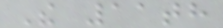The 11th
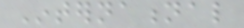International
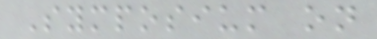Symposium on
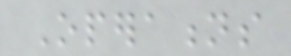Operations
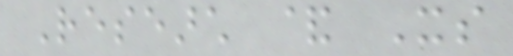Research & Its
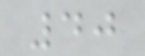40
